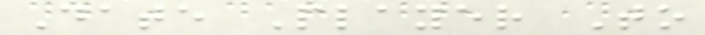Date Player To
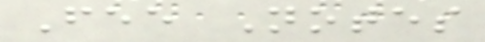Fee Notes
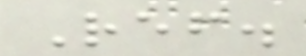Ref.
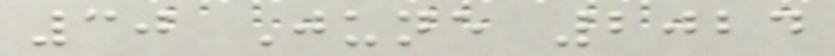30 June 2024
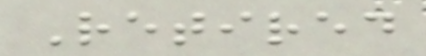Retired
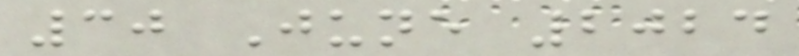30 June 2024
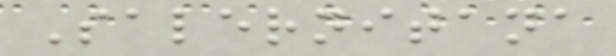Salernitana
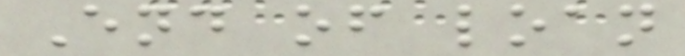End of loan
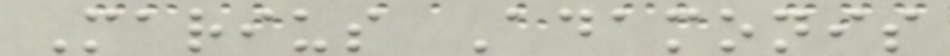Marius Adamonis
